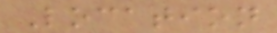Location
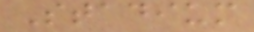Stadium
